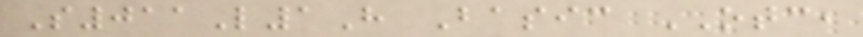S011L1H Basic OTC,
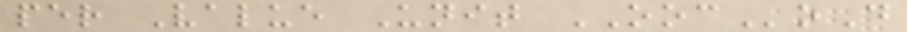per Value Unit OOCoD
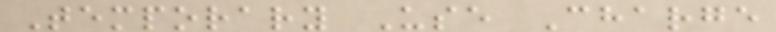Temporary Use Charge
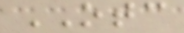OTC
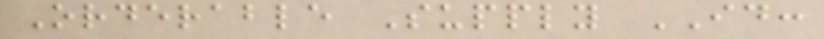Orderable Supply ID:
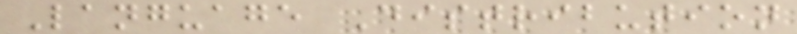Language Distribution
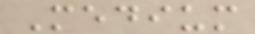Medium
